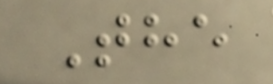The
